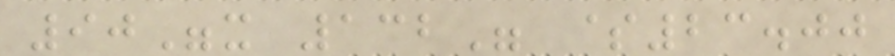90"x 132" $23.00
